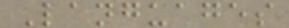Languages
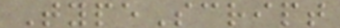TypeScript
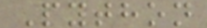Python
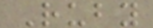Ruby
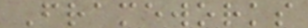Frameworks
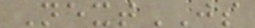NextJS
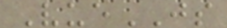VueJS
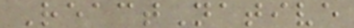ReactNative
